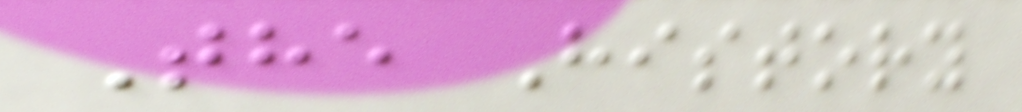The History
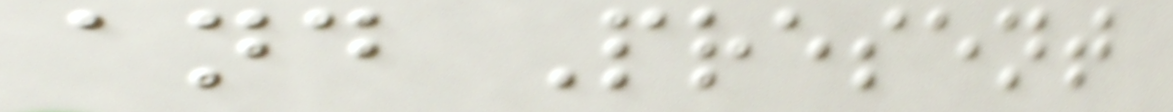and Present
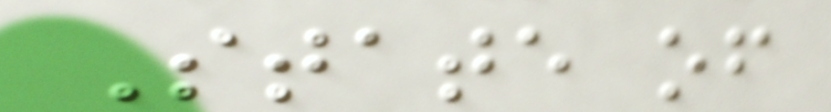State of
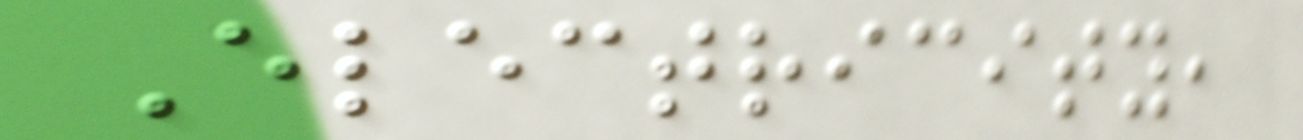Electricity,
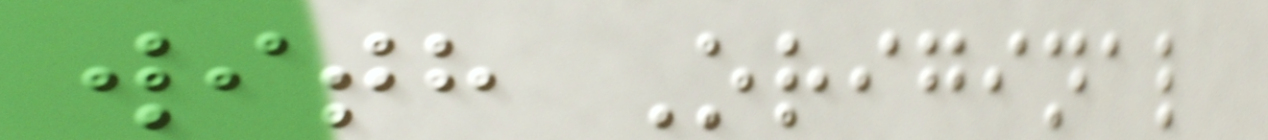with Original
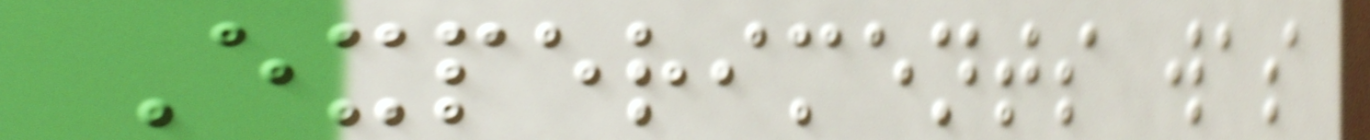Experiments was
